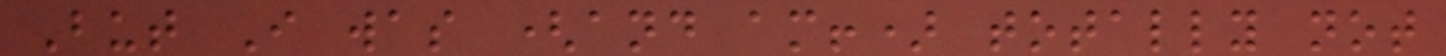But I was (and am!) totally not
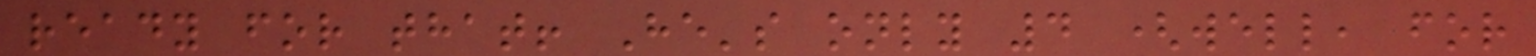ready for that! He's only 4 (well, for
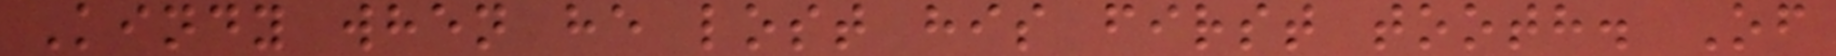Kindy when he lost his first tooth. Of
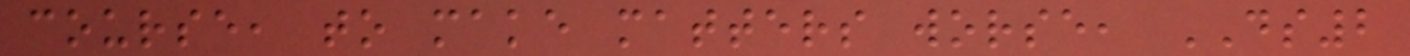course, to make matters worse, DS2
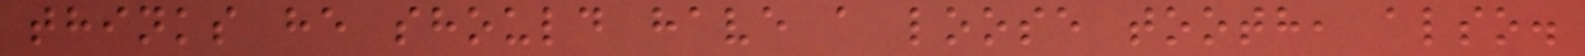thinks he should have a loose tooth, also.
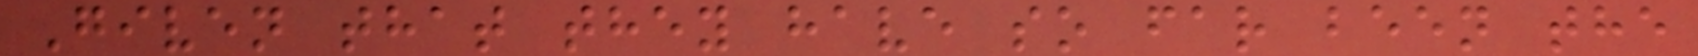Given that they have so far been the
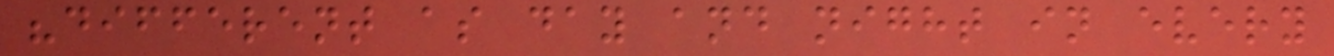"different as day and night in every
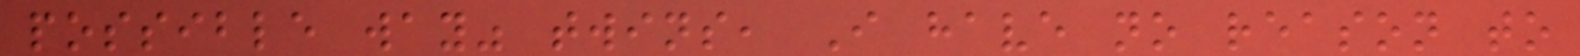possible way" twins, I have no reason to
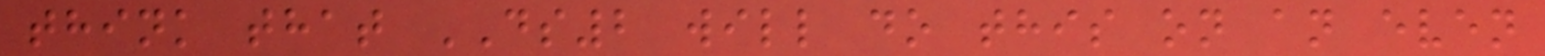think that DS2 will do this on an even
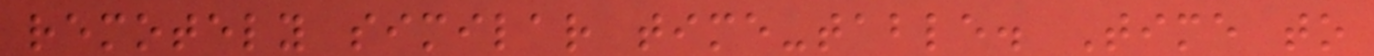remotely similar time-table. Time to
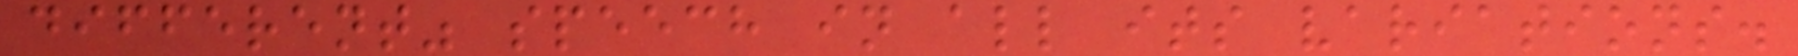different" speech in all its variations.
